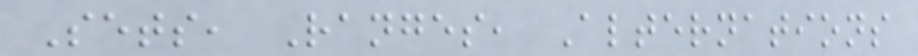Sets, Ranges, Alternations
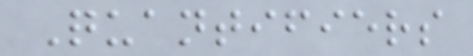Quantifiers
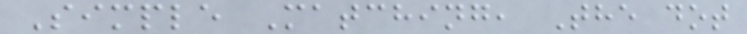Simple Matching, The dot
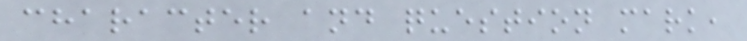character and question mark,
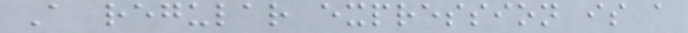A regular expression is a
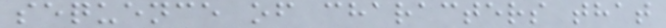sequence of characters that
